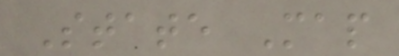State Map
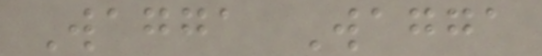Wagga Wagga
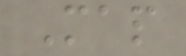Map
